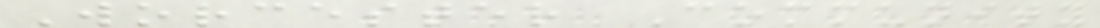Worcester Community
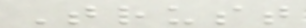Trust
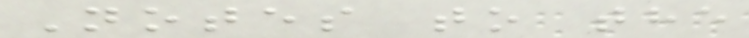Notes to the
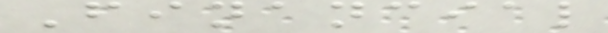Financial
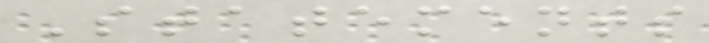Statements
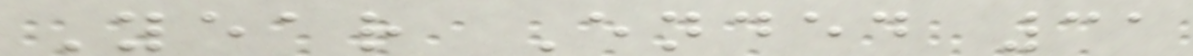Year Ended 31
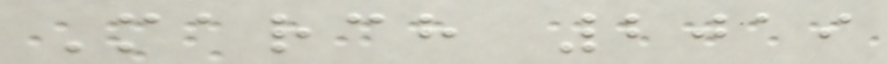March 2019
